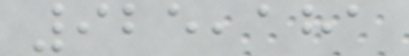925,181
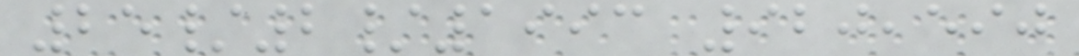25/2/1993 920,590
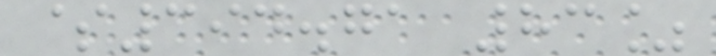$394.71 83%
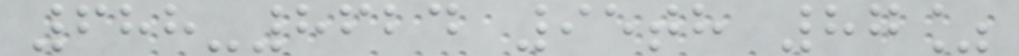688-8624 95th 87%
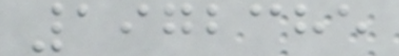1972385
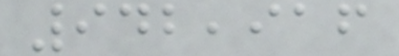942,916
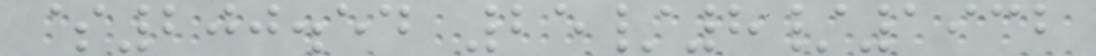$200.54 25/8/1932
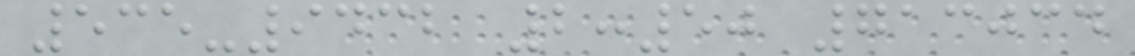535-9432 2:50 713034
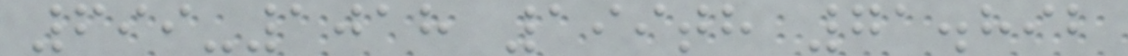699-1018 199th 71.892
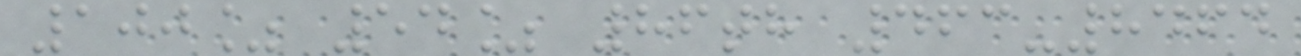100% 54% 86th 463-8464
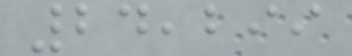24,299
